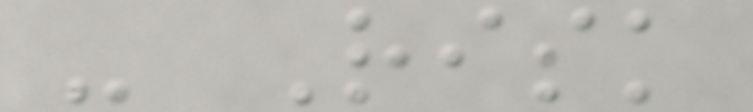- Risk
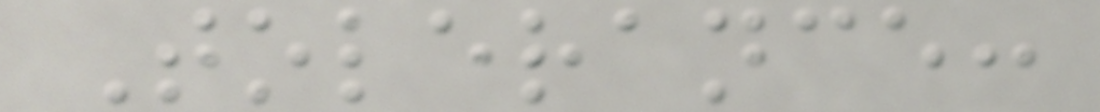Tolerance:
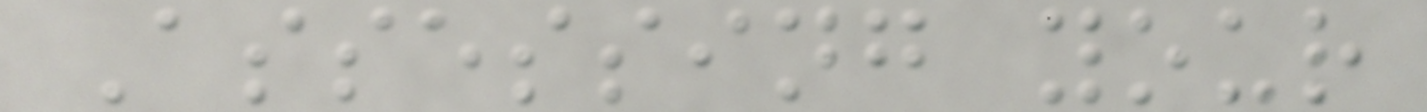Assessing your
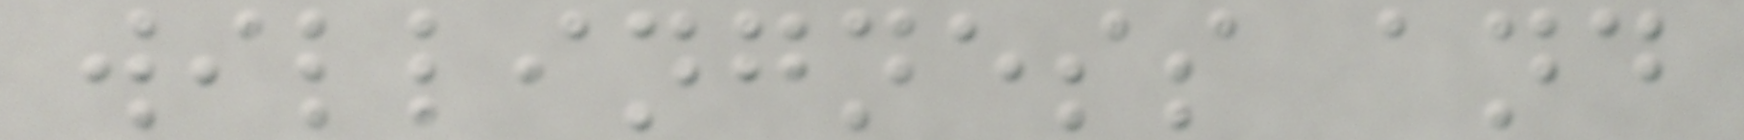willingness and
